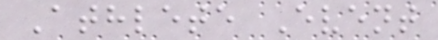Athlete Event
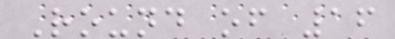Round of 16
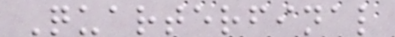Quarterfinal
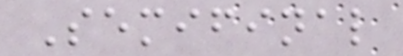Semifinal
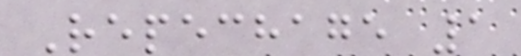Repechage 1
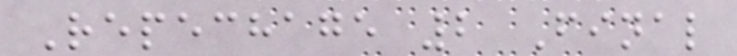Repechage 2 Final
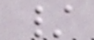/
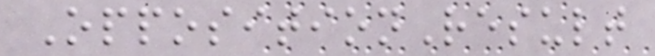OppositionResult
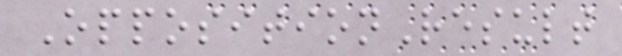OppositionResult
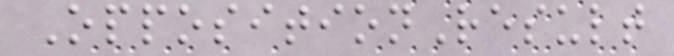OppositionResult
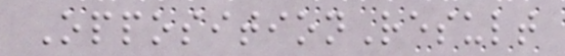OppositionResult
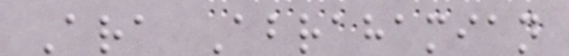Ara Abrahamian
